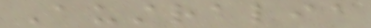Australia
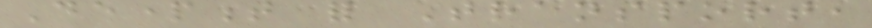Department for Transport,
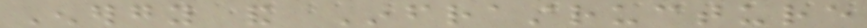Energy and Infrastructure
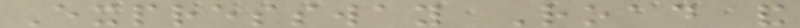Expressway Road and
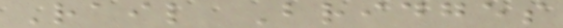Rail Bridges
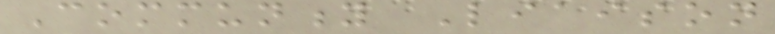Community Liaison
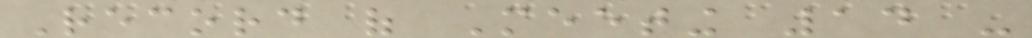Record of Meeting 14 -
